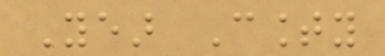Year County
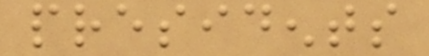presidents
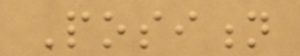Position
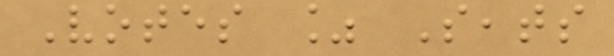Votes % Seats
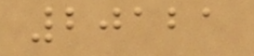20121
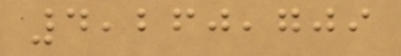4,260,709
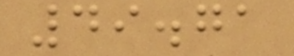49.71
